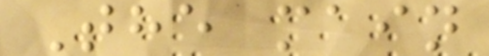The main
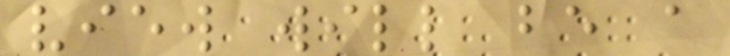view will be a
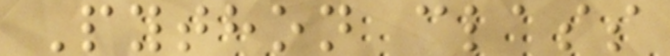Python class
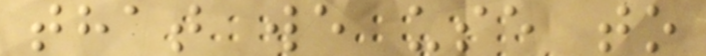that we use to
